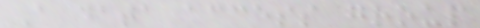A data access group
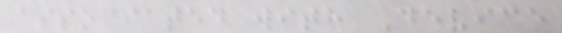associated with Device
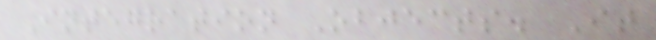Integration Objects. It
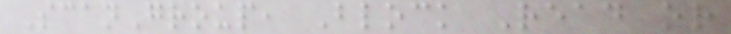ScanGroup, Block Read or
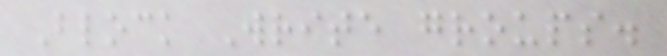Block Write groups.
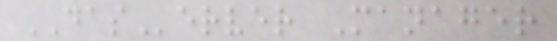DAServer Manager
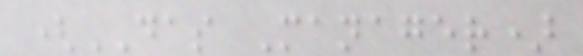(DAS Manager)
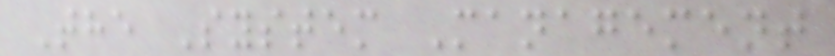The System Management
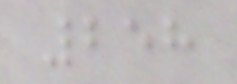258
